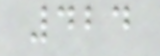424
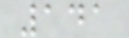141
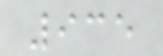935
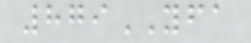879YFA
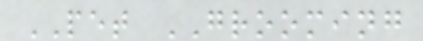PET GROOMING
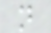n
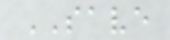SAVE
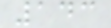143
